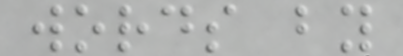words by
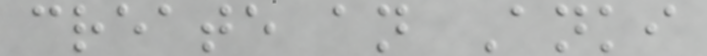create an Anki
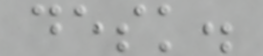desk.
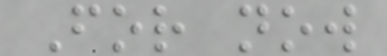For now
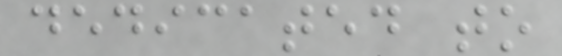dedicated to
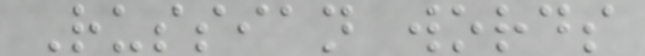Russian words
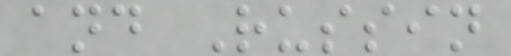and Russin
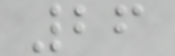26
